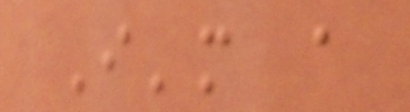I'm a
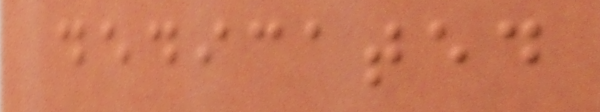dedicated
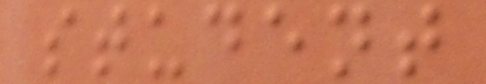student
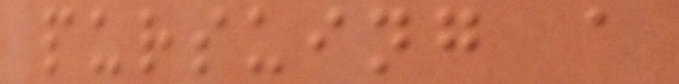pursuing a
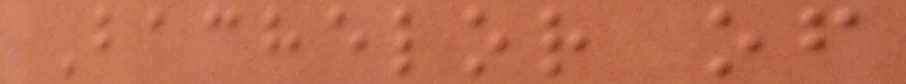Bachelor of
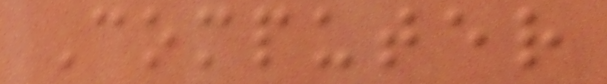Computer
